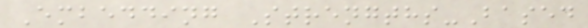Embedding Strengths-Based
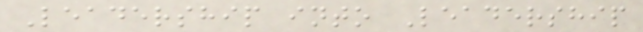Leadership into Leadership
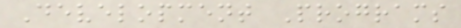Development Programs
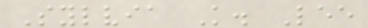Sylvia K. Lee
